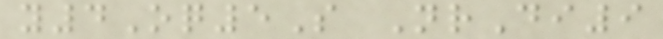y4Oq5S NrDi9
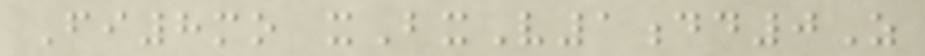Fi8mo xBxV1dd0Z
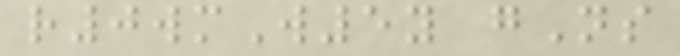r0wmW5y gNs
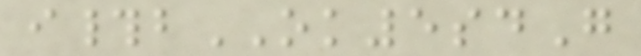i#bOK5sdG
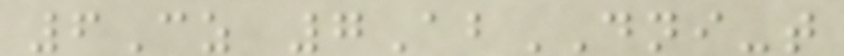6Cz 7AbDNI-t
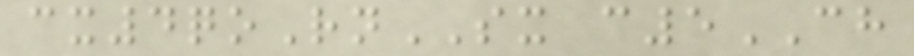cx4qoRnSX c5CH
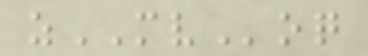zMVoq
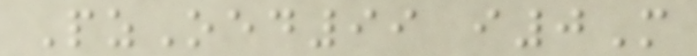PzOed99 i0M
